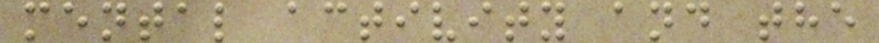mental activity and the
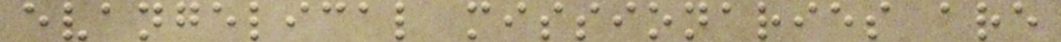evangelical missionaries are
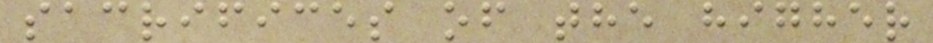sacrifices of the higher
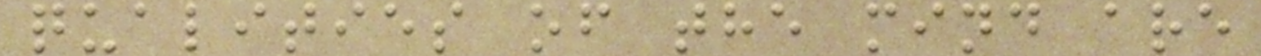qualities of the mind are
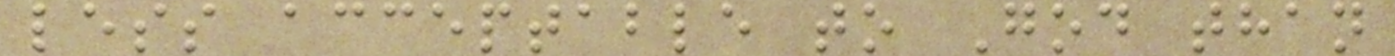less acceptable to God than
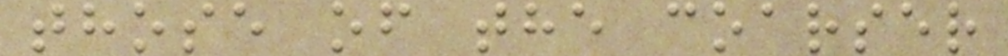those of the coarser
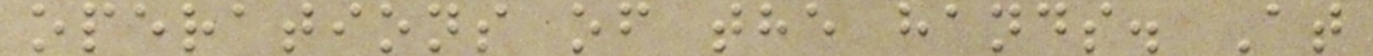operations of the hands. At
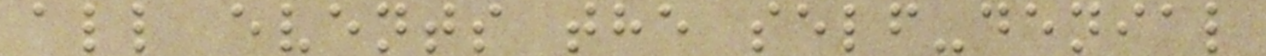all events the self-denial
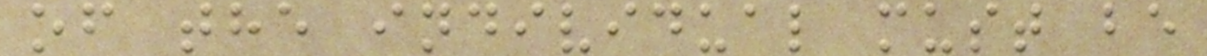of the individual must be
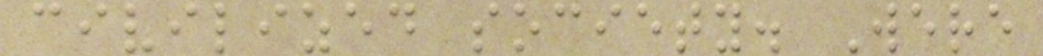civilized society. Were
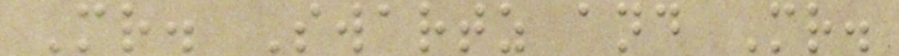Mr. Swartz and Mr.
